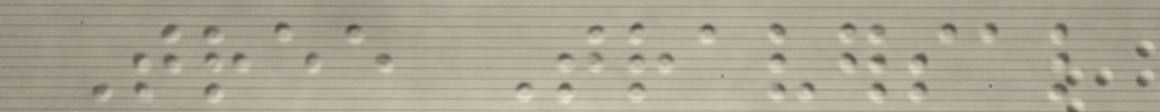Tree Traversal
